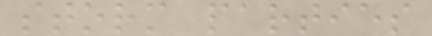storm parties
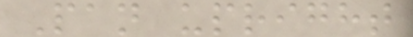Pan upright
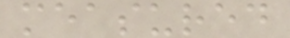measured
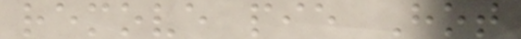remove pie Hot
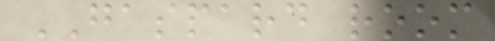GASPARD room
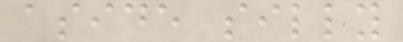aside silly
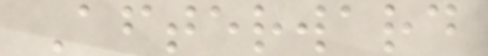Afterward
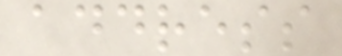address
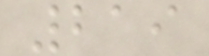219
